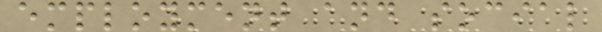employment and social
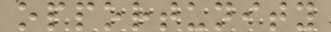opportunity
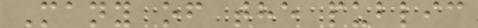Many of the public
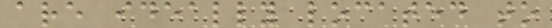are ideally located to
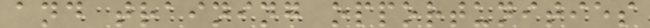and training opportunities
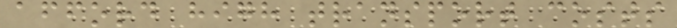afford high transport costs
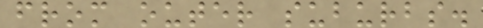from outer suburbs.
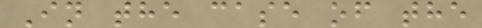In the case of the
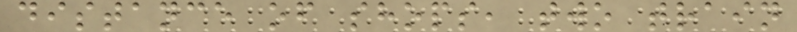distance of shops, two train
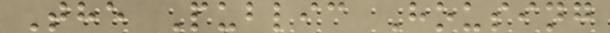The Public Housing
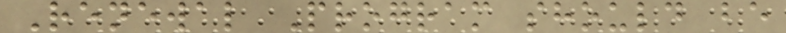Renewal Program should be
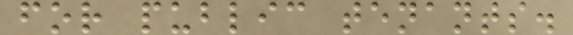for public tenants.
